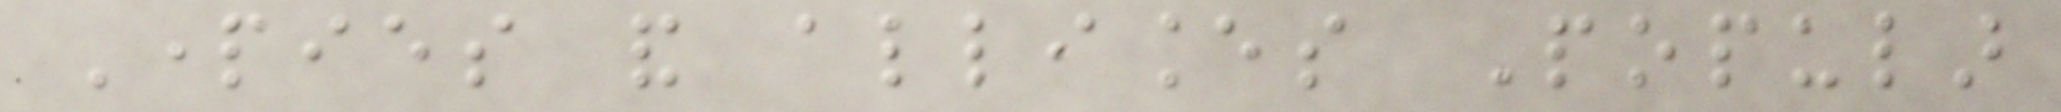Parties and alliances Popular
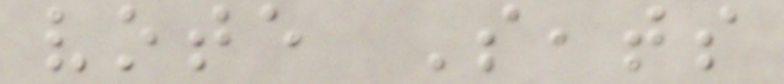vote Seats
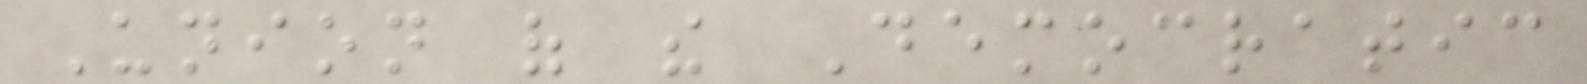Union of the Democratic
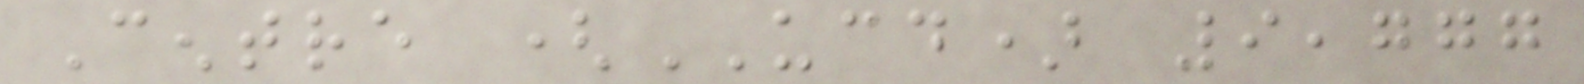Centre (UCD) 9,777
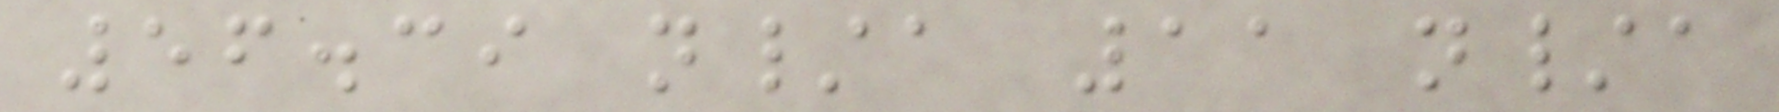56.39 n/a 11 n/a
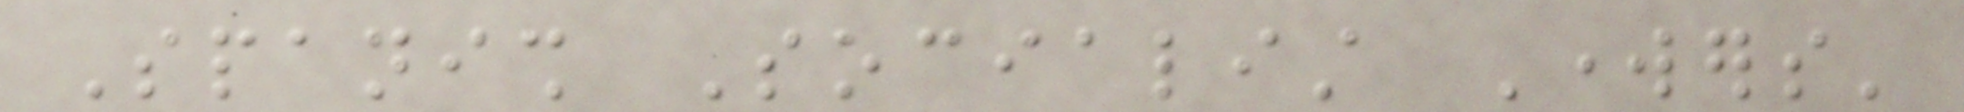Spanish Socialist Workers'
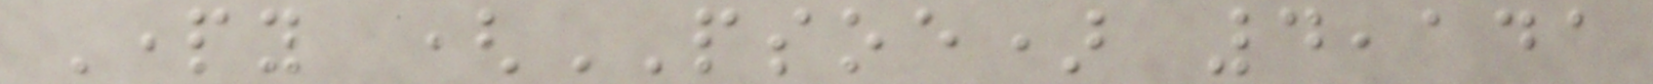Party (PSOE) 4,141
